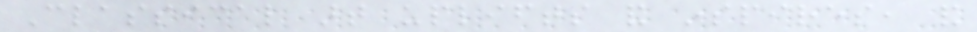Classical art uplifts and inspires, and
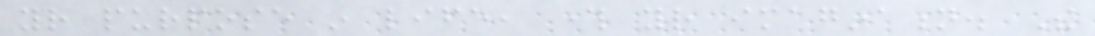your purpose in life, through your imagination. The
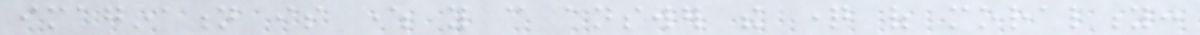imagination is where you can answer the question of morality:
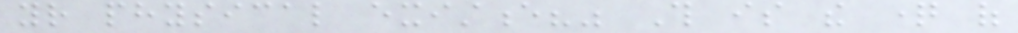your physical existence?" This is the question of
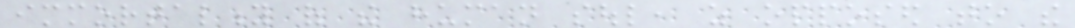immortality of the human soul, as opposed to the
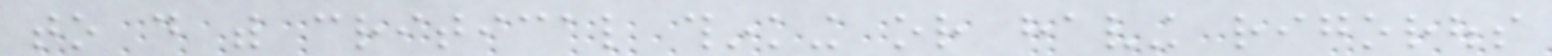to do with critical thinking or having rigorous
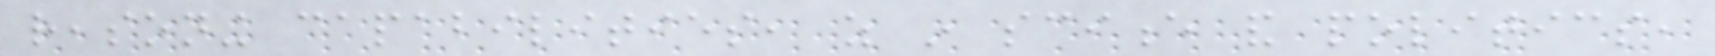reasoning capabilities, as in science and politics,
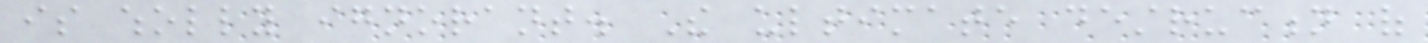is wholly ignorant. The ultimate destruction of
